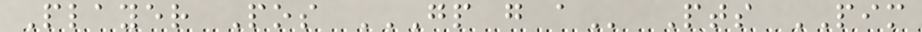Player Pos GP G A Pts PIM
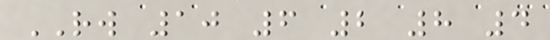RW 10 6 2 8 4
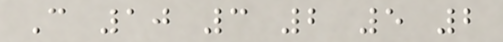C 10 3 2 5 2
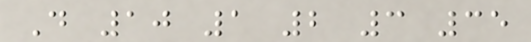D 10 1 2 3 35
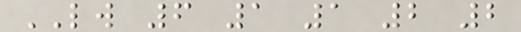LW 6 1 1 2 2
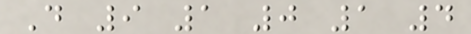D 9 1 0 1 4
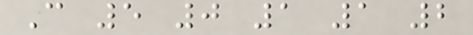C 5 0 1 1 2
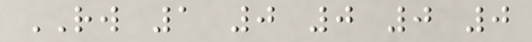RW 1 0 0 0 0
